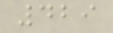429
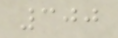300
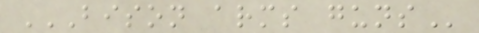BISON ARMS GUNS
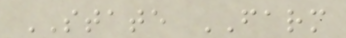STATE FARM
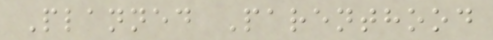Planned Parenthood
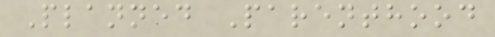Planned Parenthood
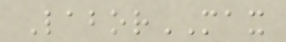LaborMAX
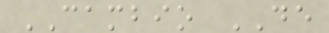CAMBIO DE
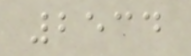2534
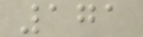171
